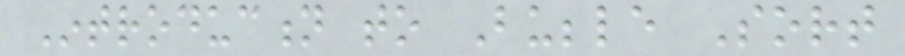Introduction to Bubble Sort
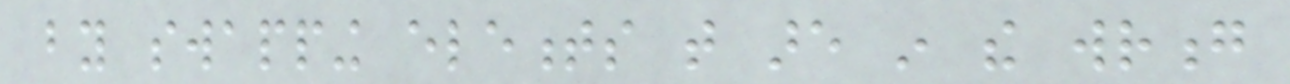by swapping elements that are in the wrong
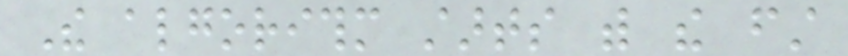The algorithm starts with the first
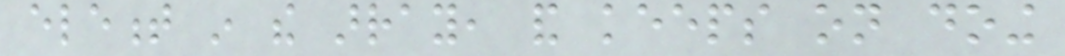element in the array, and keeps on doing
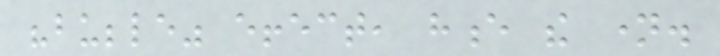"bubble" effect, hence the name.
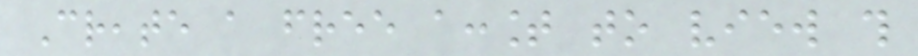Create a free account to view this
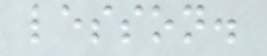lesson.
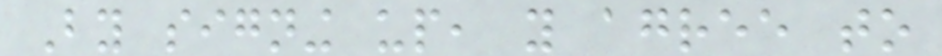By signing up, you agree to
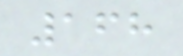168
